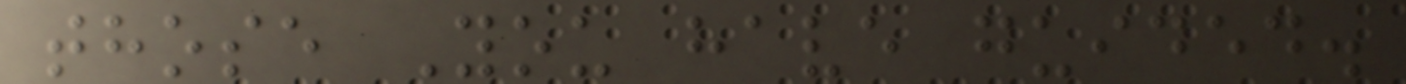those You have guided.
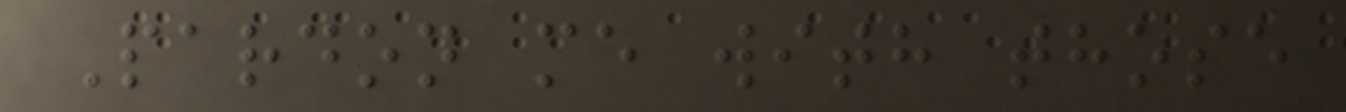Pardon me with those
